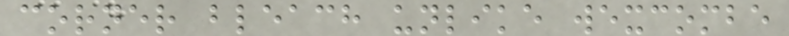corner bleach unlike wexcombe
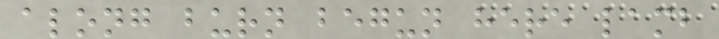along burn begun here lamb
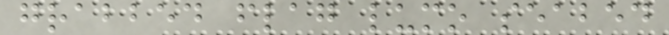grabbed flag lumo seabed
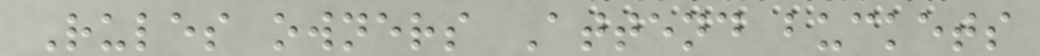Rules owners Attend buckets
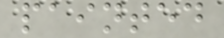painted
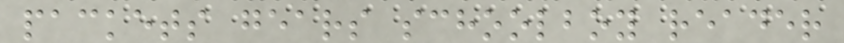packets gears schoolboy reader
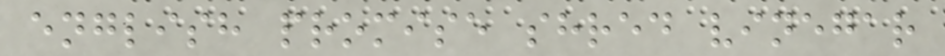english promise shred vinegar
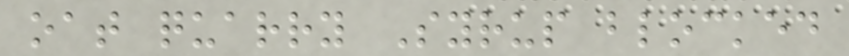oat quarry Syrup blocked
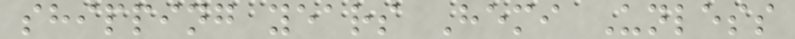shipping years Hemi Unless
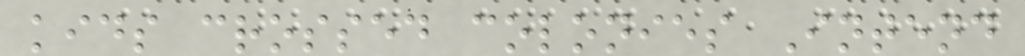kids crossed colonies Intend
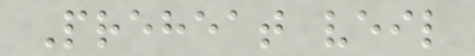Preheat veil
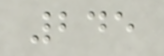245
